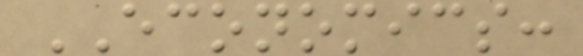ECONOMICS:
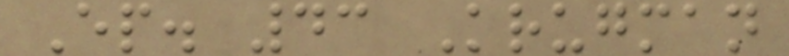Ep. 43 Krugman
